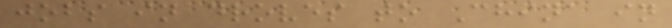jobs in droves to China in
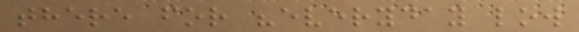there for "everyday low
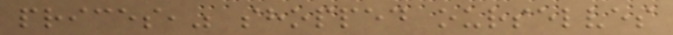prices," shopped ourselves
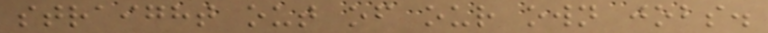straight out of our own jobs.
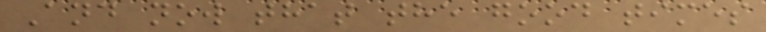And now that the good times
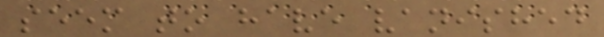seem to have vanished
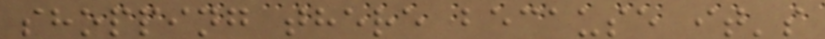shopping there because it's
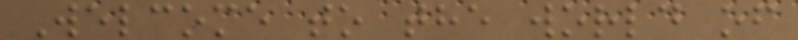Welcome to the world of
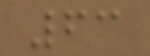63
